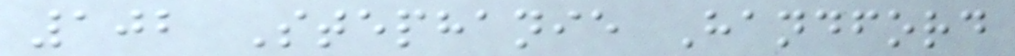102 Stephanie Handford
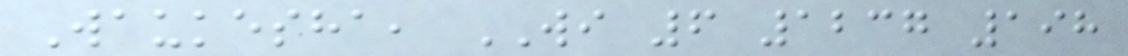Waukesha, WI 6 1237 198
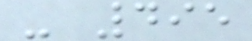- 495
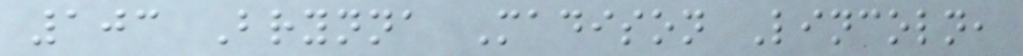103 Brynna Madison Lincoln,
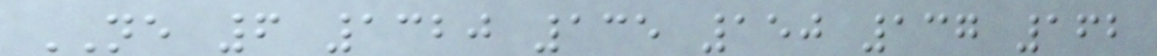NE 6 1320 135 150 137 162
